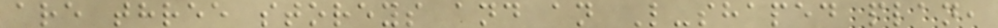are three storeys and an L-shaped plan,
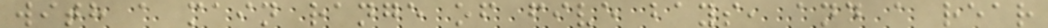with a main range of five bays, and a rear
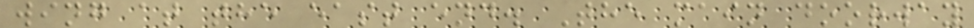wing at the east end. The main doorway
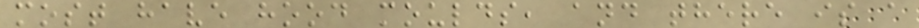most have hood moulds, and there is a
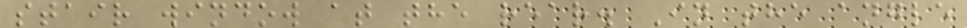stair window at the rear. In the angle
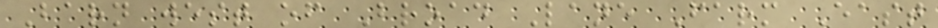Barn west of Broad Lane Farm East
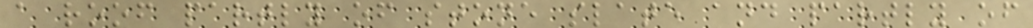a roof partly of stone slate and partly of
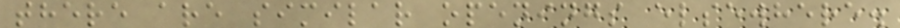there are similar openings elsewhere.
